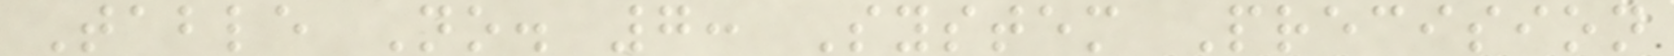Table No. 7: System Precision
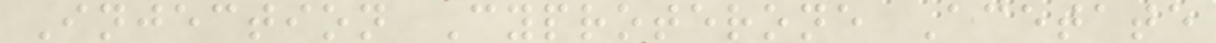Injection Cyproterone Acetate
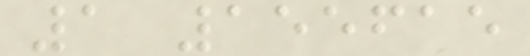1 155615
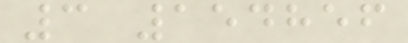3 154856
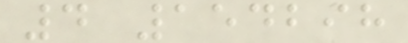4 154298
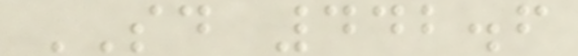SD 442.6
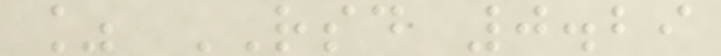% RSD 0.29
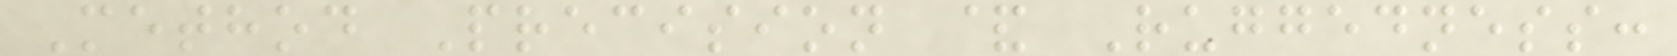Method Precision & Ruggedness:
